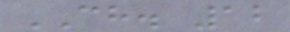CH. 12
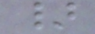}
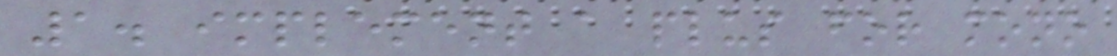1. implement a plus for mono
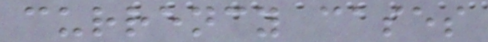currency cases
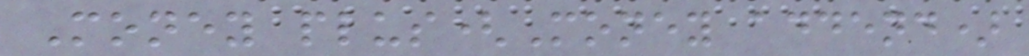Money plus(Money addend)
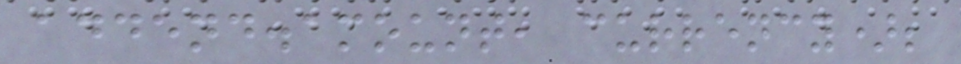addend.amount, currency);
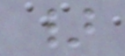}
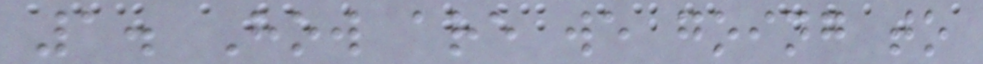1. How are we going to
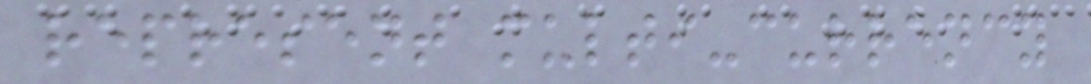represent multi-currency
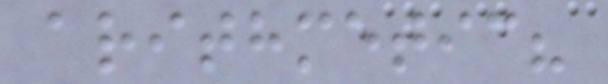arithmetic?
